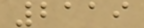2119
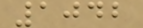1042
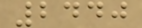2440
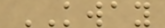KWAY
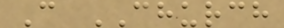C CHURCH
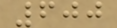600
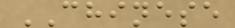CHINESE
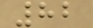82
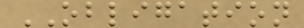OBLIGATION
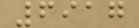6917
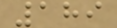189
